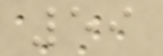59
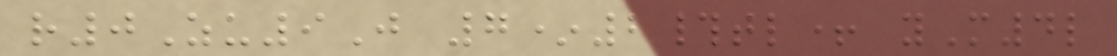r0Zu9J 7*2#tl+ yM4l
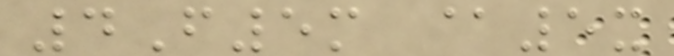4F5m @5x
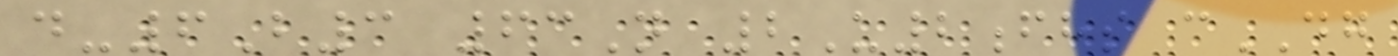d-6B3 63N 2U2fhs cDG
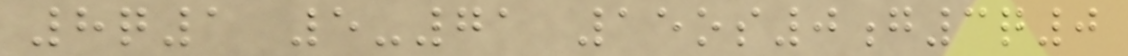8q1 5-71 15os0g3q0
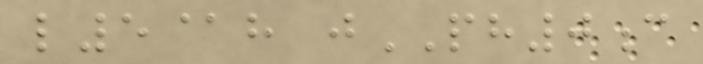l5@h jPH0c
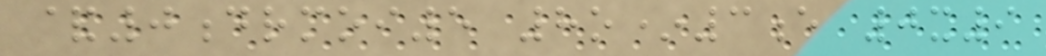&0drmoi5 8o*3e 0x9
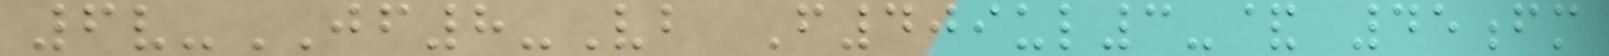6v-JF8-Vb F409ul3-& 45fm
